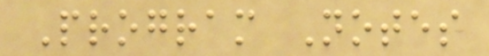Program Notes
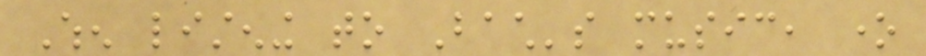When listening to Bach's music, one
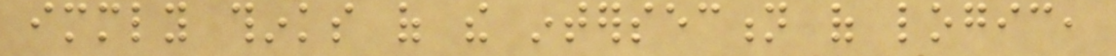immediately thinks of the intersection of logic,
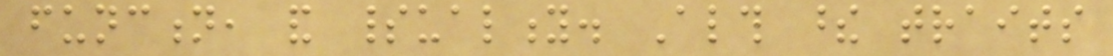function, and spirituality. Although these traits
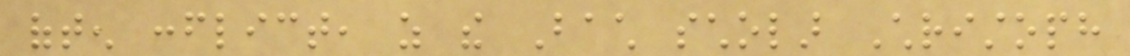often conflict, as the Bach scholar Christoph
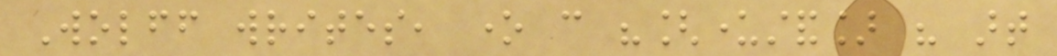Wolff writes, one can "[understand] his art
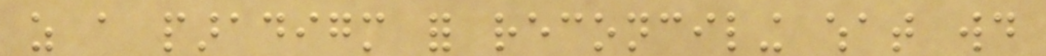as a paradigm for reconciling what would
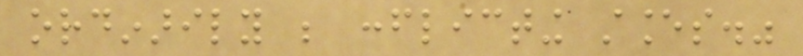ordinarily be conflicting stances."
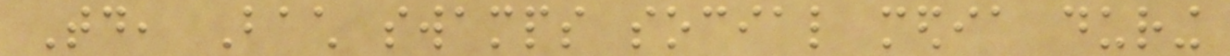Today, Bach swamps social media during
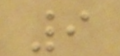9
